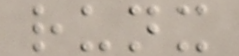runx
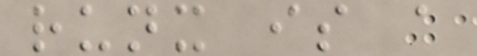runx is a
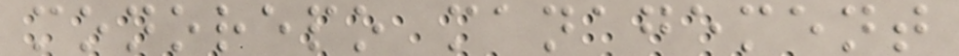monorepo management
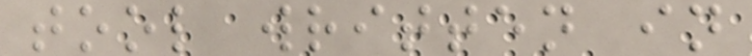tool written in
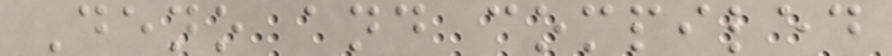Deno and compiled
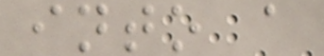into a
